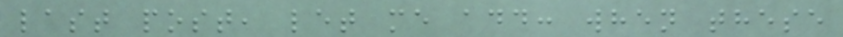last post, let me add: when these
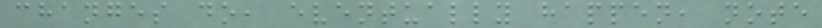changes do, eventually happen, note
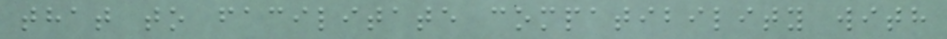that to facilitate compatibility with
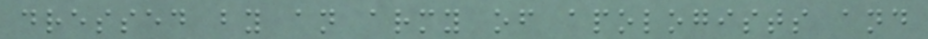dressed by an army of apologists and
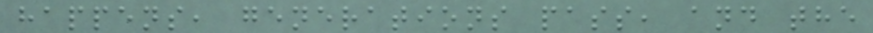happens, generations pass, and the
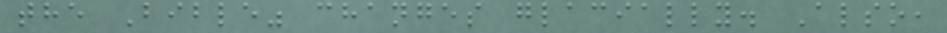the Bible" changes glacially. Also,
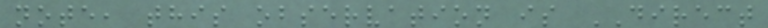note, this observation is DIRECT
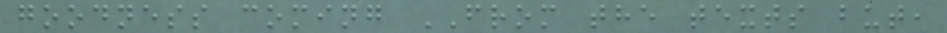goodness coming FROM the texts but,
